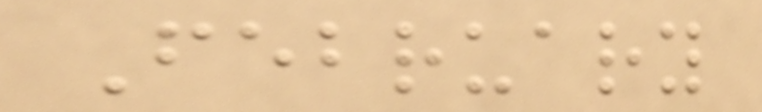February
